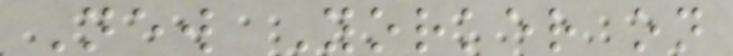New Yorker on
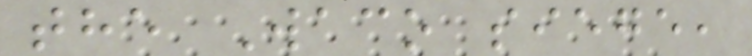the Waco siege,
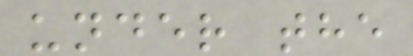under the
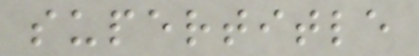supertitle
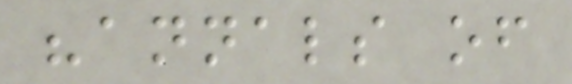"annals of
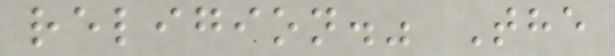religion." The
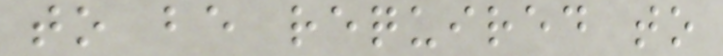to be required to
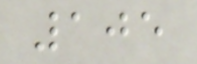105
